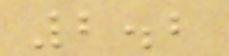2.2
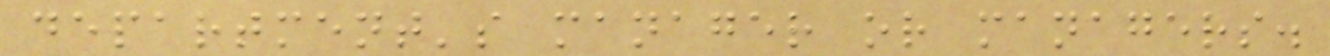department's manager or managers.
